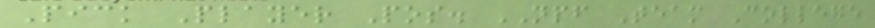Pick Player Pos. NPF Team College
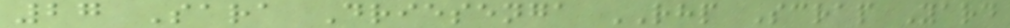27 Sara Driesenga RHP Scrap Yard
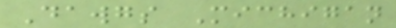Dawgs Michigan
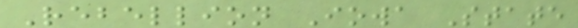Rebellion Iowa State
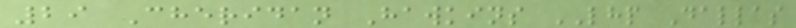29 Cheridan Hawkins LHP Dallas
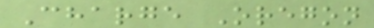Charge Oregon
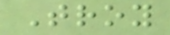Troy
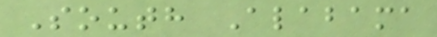South Alabama
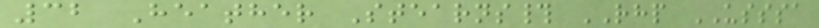32 Heather Stearns# RHP USSSA
